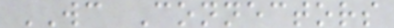WC Connectors
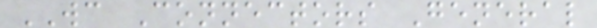WC Connectors General
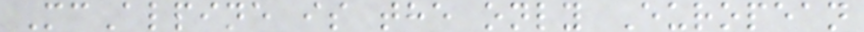McAlpine is the only European
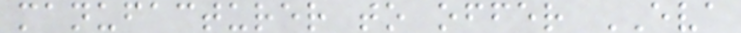manufacturer to offer EVA
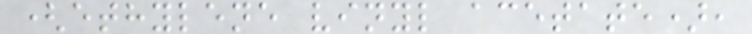(ethylene vinyl acetate),
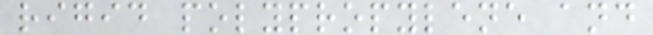rigid polypropylene and
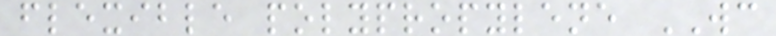flexible polypropylene WC
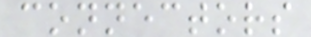connectors
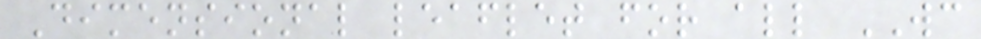Dimensional leaflet for all WC
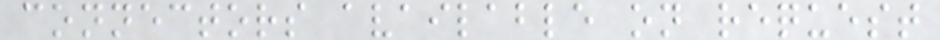connectors available on request
